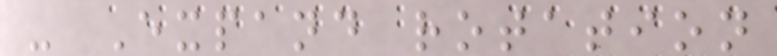- Expand rotation
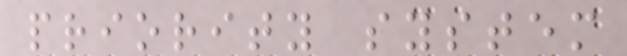priority system
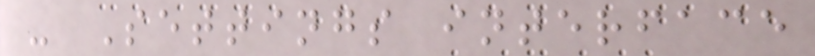- Settings interface
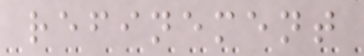refinement
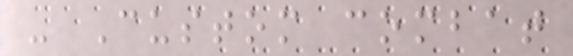- Custom combat
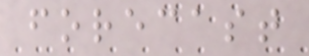forecast
